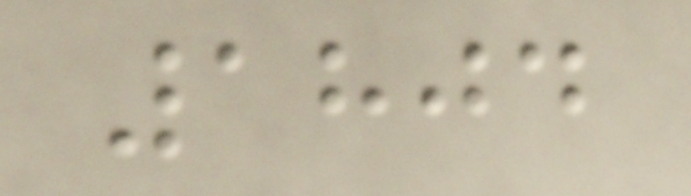1804
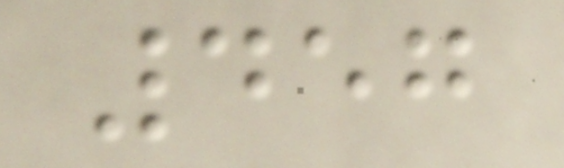457
